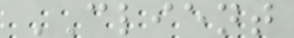CLIENT
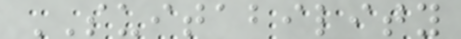SUITABILITY
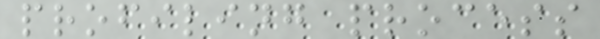profiling process
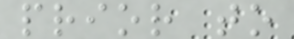prior to
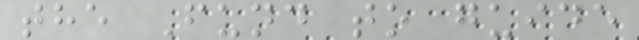the Fund to guide
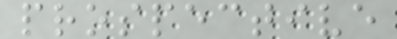prospective
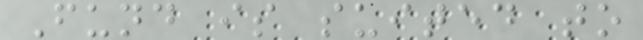Fund is suited to
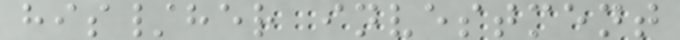his/her investment
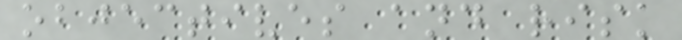objectives and risk
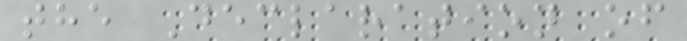the Declaration of
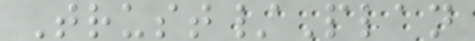Trust/Plan
